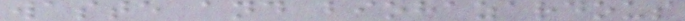waste and biohazardous
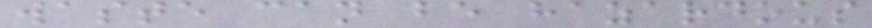waste can be hazardous
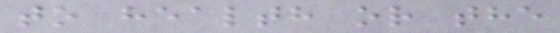to health or the
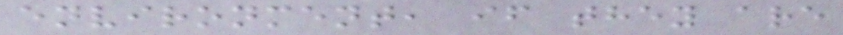environment, if they are
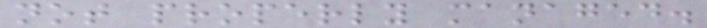not properly managed.
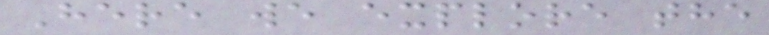Here we explore the
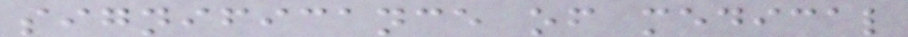significance of medical
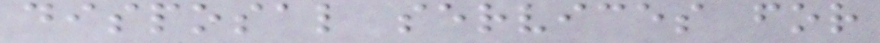disposal services for
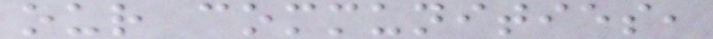our communities,
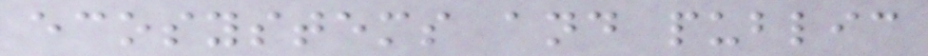ecosystems and public
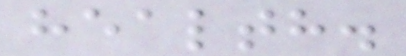health.
